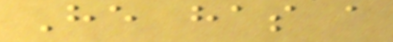He has a
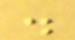.
